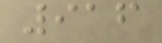916
